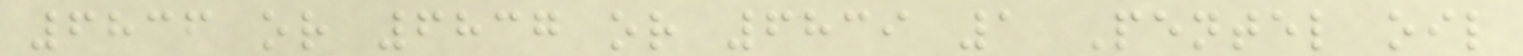6836 or 6837 or 6839 1 Pentel oil
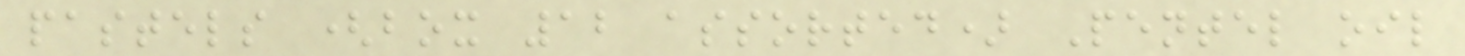pastels (box 12 assorted) Pentel oil
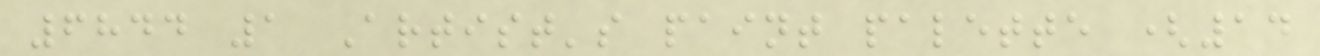6844 1 Artist's paint palette (14
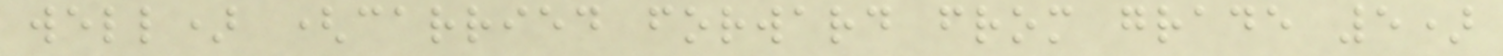well) (carried forward from grade 5)
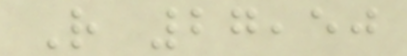R 27,50
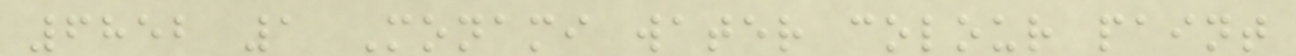6852 1 Monami water colour paint
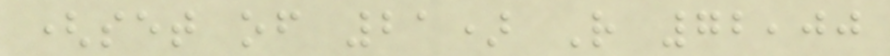(set of 21) R 72,00
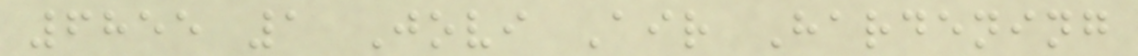6855 1 Jovi Air Hardening
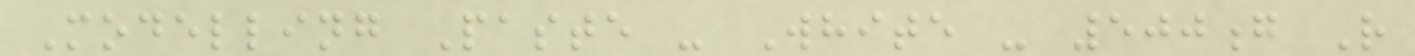Modelling Paste - White - 500g R
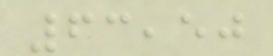63,50
